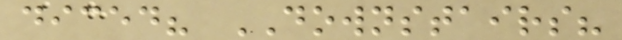diced? DOWNSTAIRS?
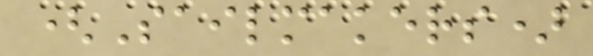(Sailmakers)
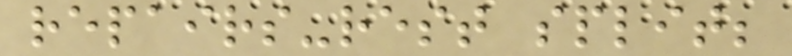repairs-rest split;
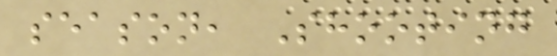season, Shooting
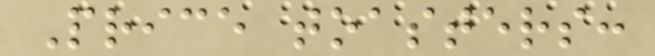Price toasters:
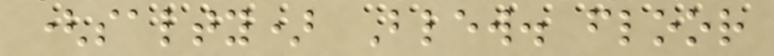(salty) Blew. floor
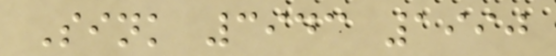Sink 3943 1990
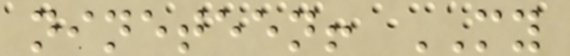nineteen! MY
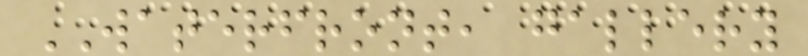WATERFRONT, gallery
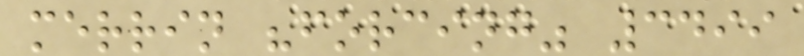merrin "forcing" 3499
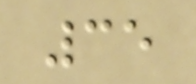35
